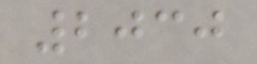2030
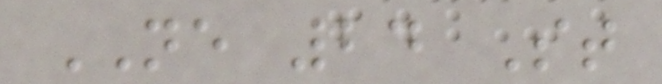NE 24 St
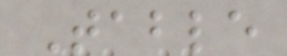Table
